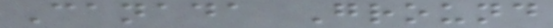Canada Ground
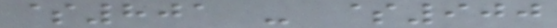$801 - $900
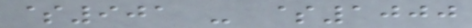$901 - $1000
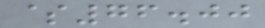$76.00
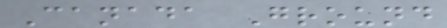Canada Ground
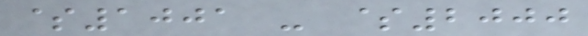$1001 - $2000
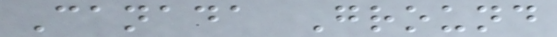Canada Ground
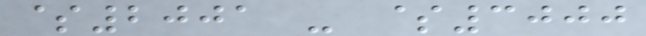$2001 - $3000
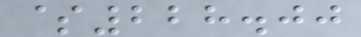$228.00
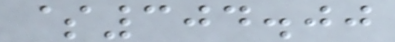$304.00
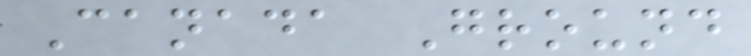Canada Ground
